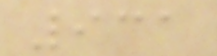931
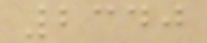2340
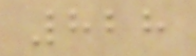828
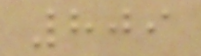809
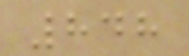848
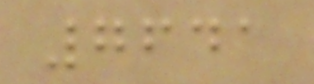7641
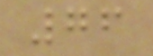76
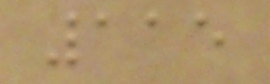115
